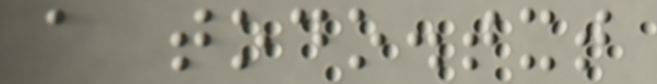a todo.txt
